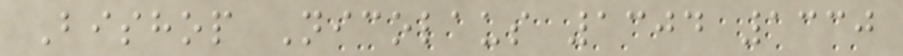Bishop Nicolaus 1304 1330
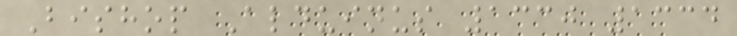Bishop Alduinus 1330 1334
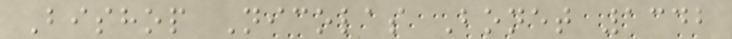Bishop Nicolas Bonet 1342
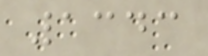1343
